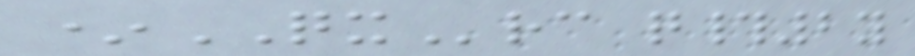*QXrc q#2y
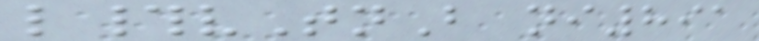l#vTnB ni891
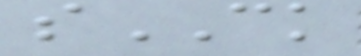sCK
